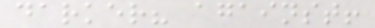darker? against!
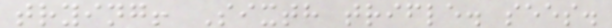trying! Sixth trifle. sees.
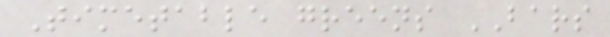Timetable greens BARS
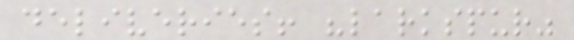deliveries! "larkspur"
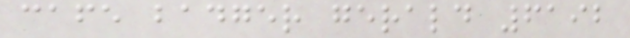cafe badger gerald 6192
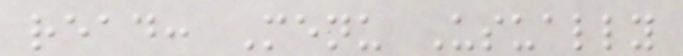read: Menu Usually
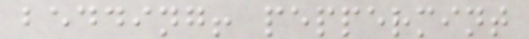bedding! peppermint
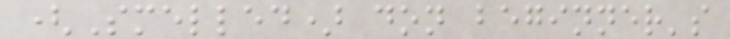(Smelled) don beginner's
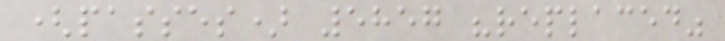(passes) 5857 "replaced"
